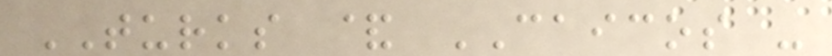TURKS & CAICOS -
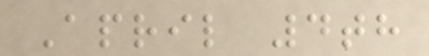April 4th
